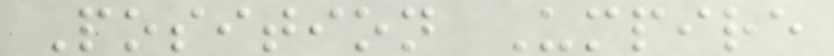Position Umpire
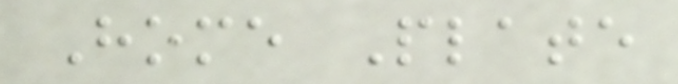Home Plate
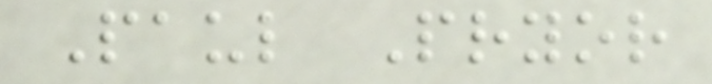Paul Pryor
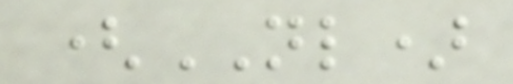(NL)
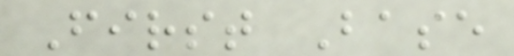First Base
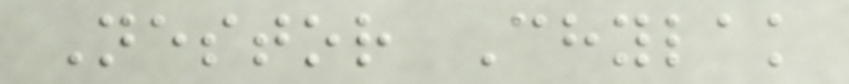Nestor Chylak
